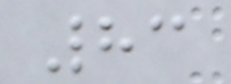83
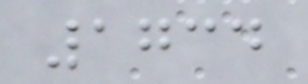1734
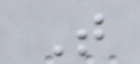T
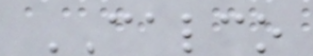CALCO
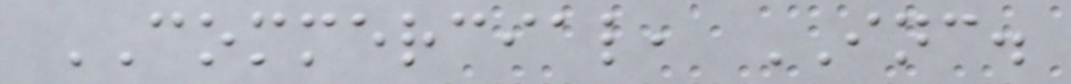COMMERCIAL, INC.
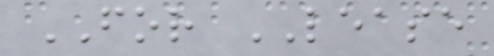FOR LEASE
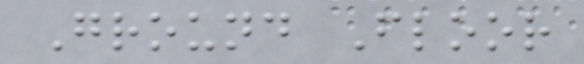Ground Floor
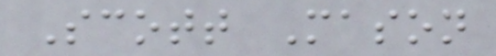Scott Mason
